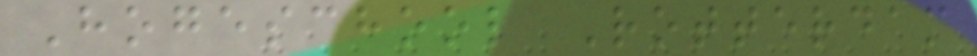Hogeschool Rotterdam
